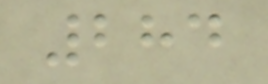284
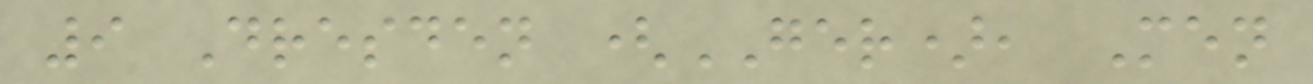9 Dresden (GER), Men
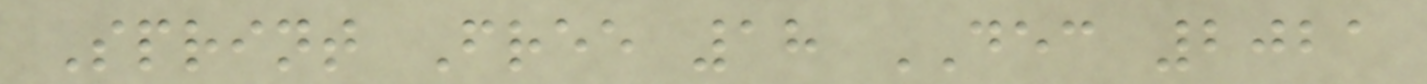Sprint Free 18 DEC 2021
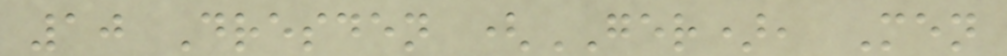10 Dresden (GER), Men
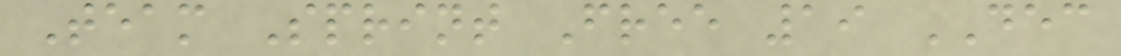Team Sprint Free 19 DEC
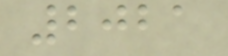2021
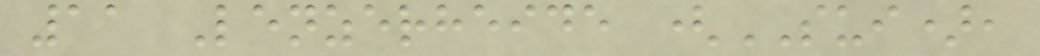11 Lenzerheide (SUI),
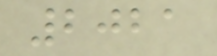2021
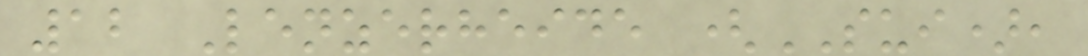12 Lenzerheide (SUI),
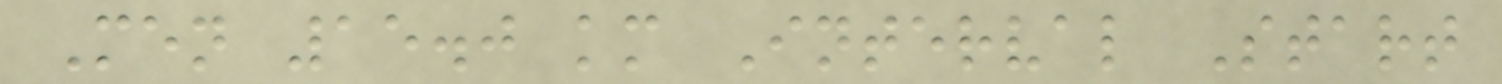Men 15.0 km Interval Start
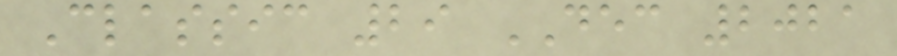Classic 29 DEC 2021
